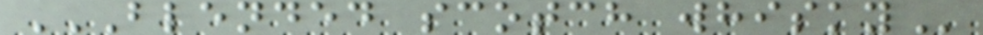BLENDED SCOTCH WHISKY
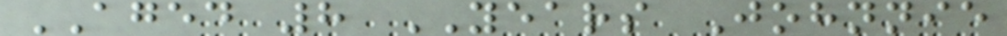AGED 8 YEARS Johnnie
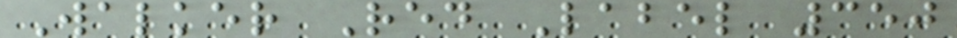Walker Red Label 350
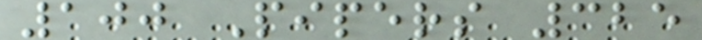100 Pipers 325
